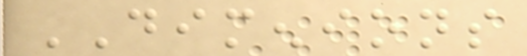DIMENIONS
